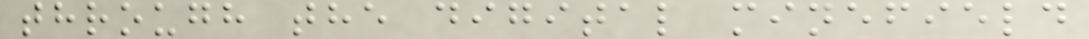through the digital minefield
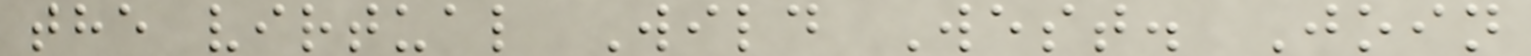the virtual Wild West. Join
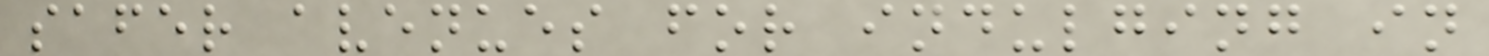safer avenues for indulging in
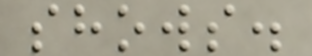shows.
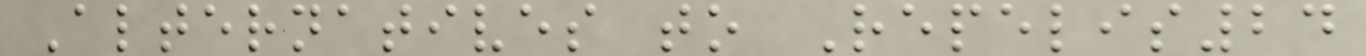Alternatives to Repelis24
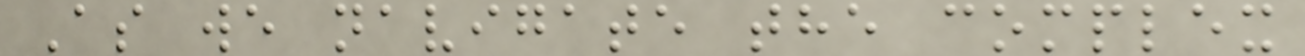As we navigate the complex
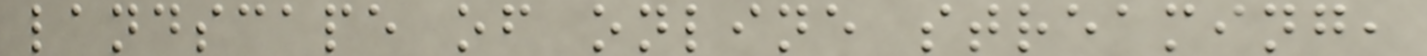landscape of online streaming,
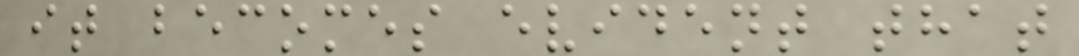it becomes evident that
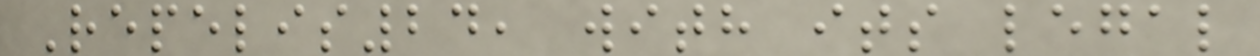Repelis24, with its legal
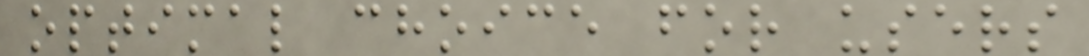optimal choice for users
